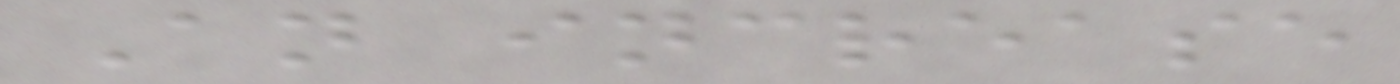An increase
